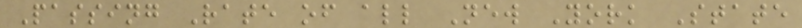Passing Rate of all New York State
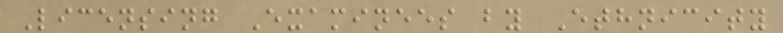Licensing Examinees by Ethnicity
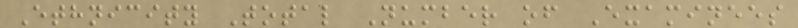Ethnicity Total Number of Examinees
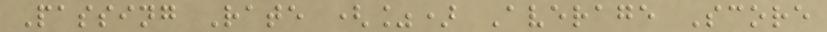Passing Rate (%) Average Score
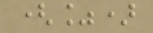(%)
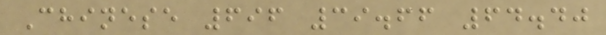Chinese 696 39.66 64.40
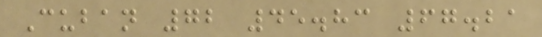Cuban 72 45.83 67.21
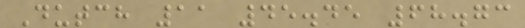Dutch 11 45.45 68.73
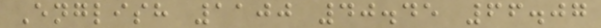English 1100 40.45 66.07
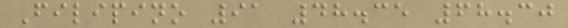Filipino 91 48.35 68.30
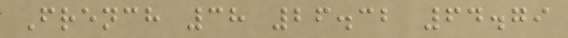French 38 26.32 64.79
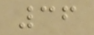36
